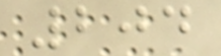204
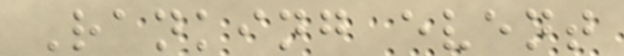Ranking event
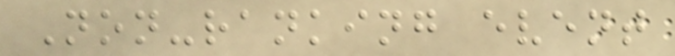Non-ranking event
